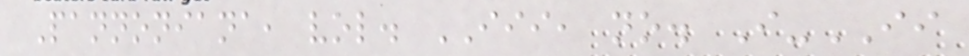Pannoniana, vol. III, no. I-II
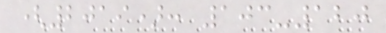(2019): 103-120
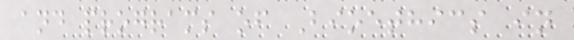and programs of Bioethics in
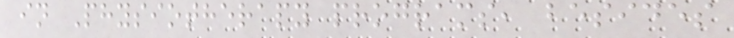in Physiotherapy programs, besides
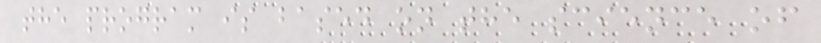the program is based on the science of
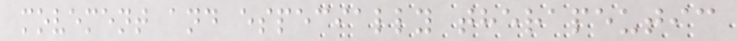movement and especially therapeutic
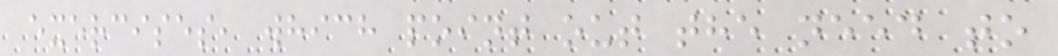exercises, which point out the need to
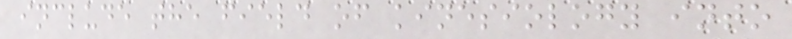include the field of kinesiology into
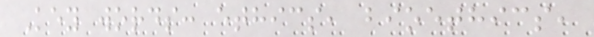Key words: ethics, bioethics,
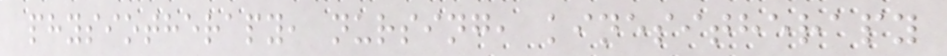physiotherapy, nursing, kinesitherapy
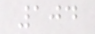104
